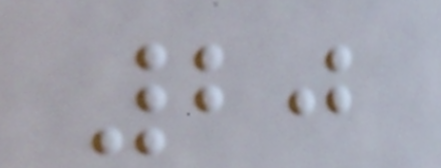20
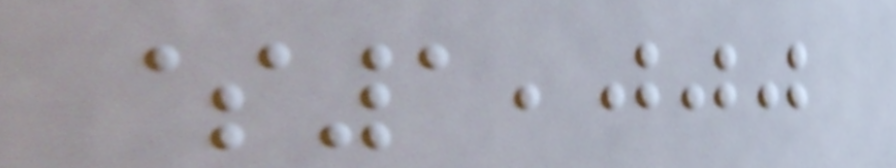$1,000
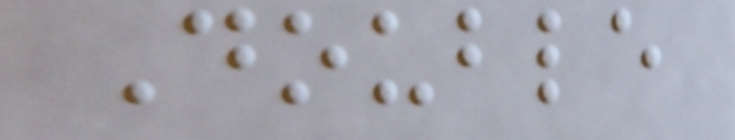Double
